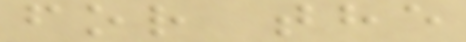for the
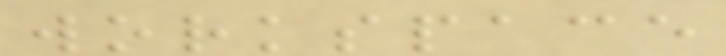workspace
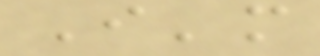I'm
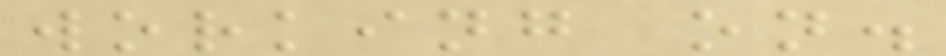working on.
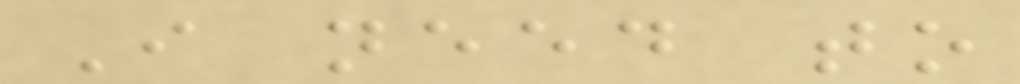I need to
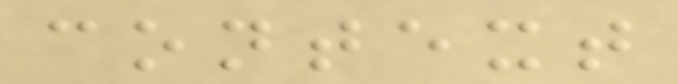context
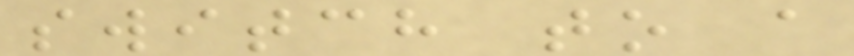switch to a
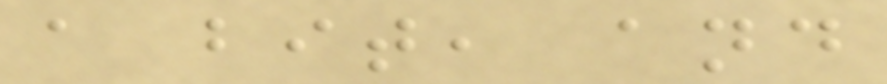a bit, and
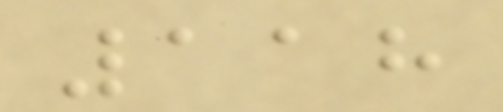118
